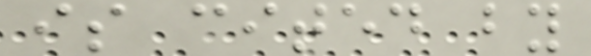is cited by
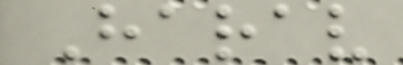Harav
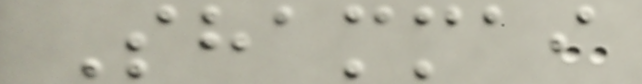Shammai
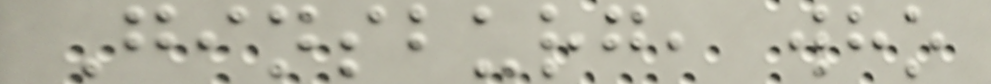Ginsburg, who
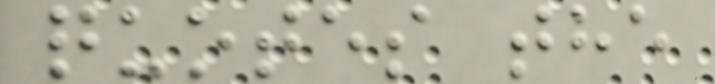quotes the
